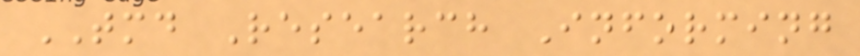TMD Research Informing
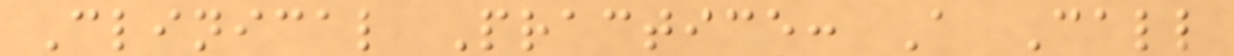Clinical Practice: A Call
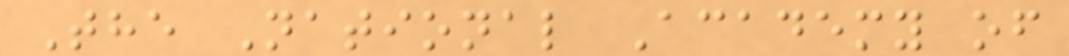The National Academy of
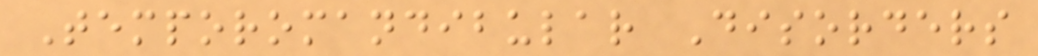Temporomandibular Disorders
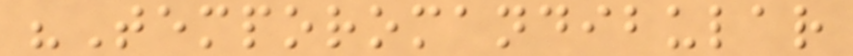"Temporomandibular
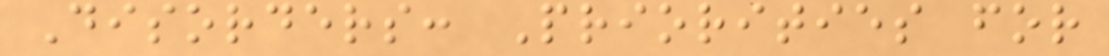Disorders: Priorities for
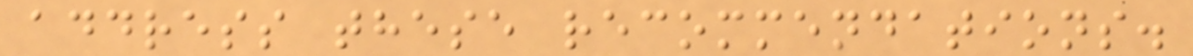address these recommendations.
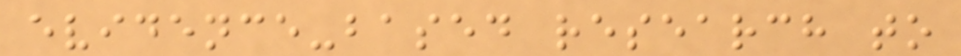evidence-based research to
